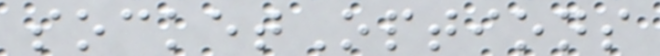socketOptions
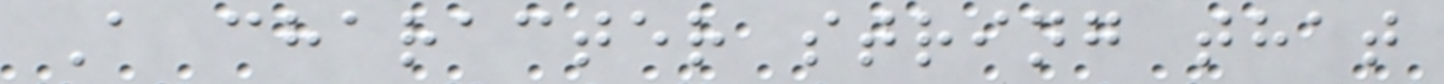A character string that
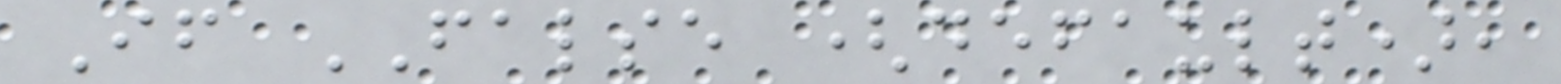If FALSE (default),
